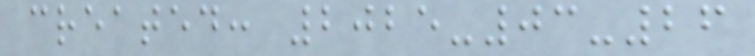created: 2025-03-26
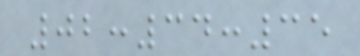02:34:35
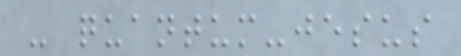- quantum-jesus
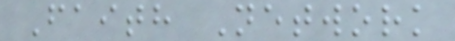Faith Network
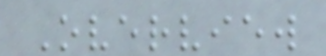Overview
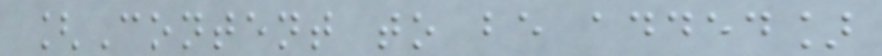[Content to be added]
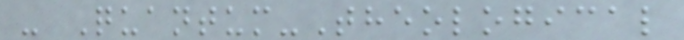- Quantum-Theological
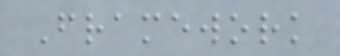Framework
